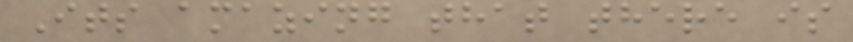Its amazing that there is
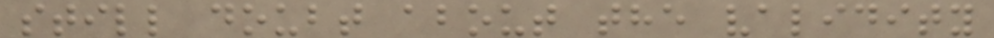still doubt about the validity
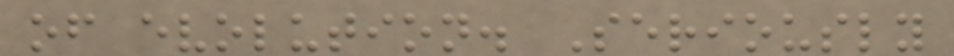of evolution. Seriously
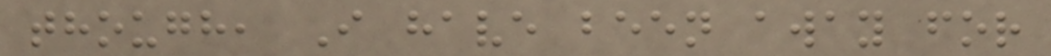though, I have been away for
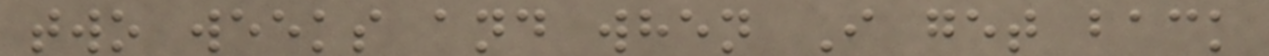two weeks and when I get back
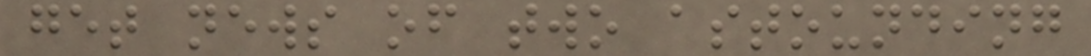get news of two astounding
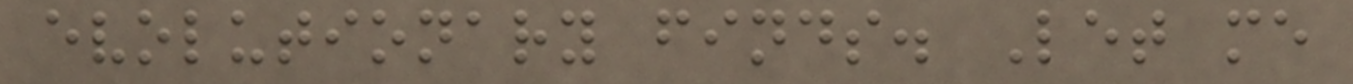evolutionary finds. Let me
